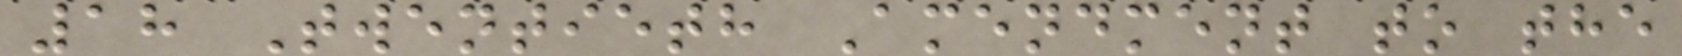18 Twentieth Amendment to the
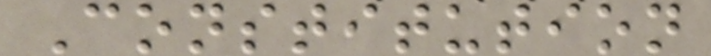Constitution
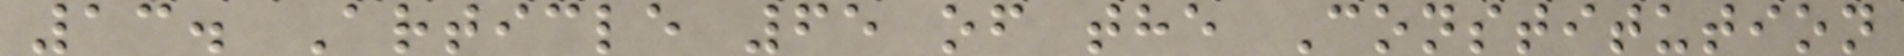13. Article 65 of the Constitution
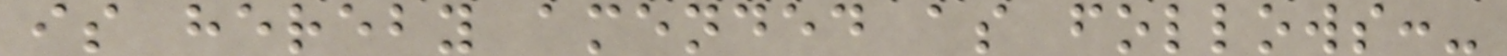is hereby amended as follows:-
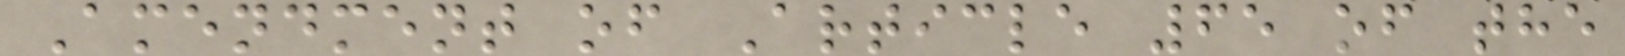Amendment of Article 65 of the
